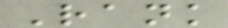Rank
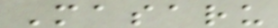Masaru
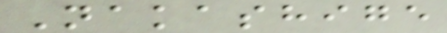Nakashige
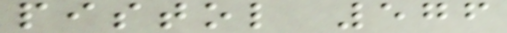pistol 576
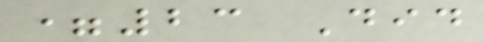=23 Did
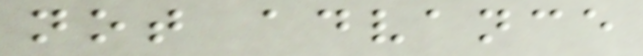not advance
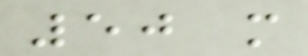50 m
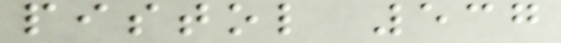pistol 537
